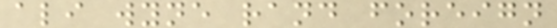ali wyne rand foreign
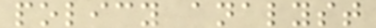policy analyst
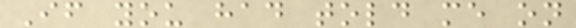If you had told me on
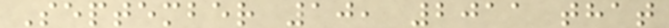September 10, 2011 that
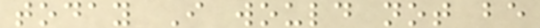today I would not be
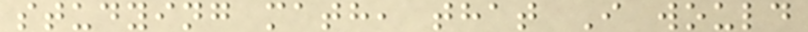studying math, that I would
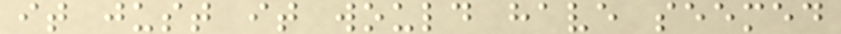it just it would have seemed
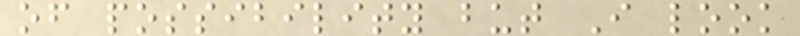of possibility but I look
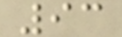93
